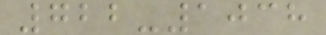722-1038
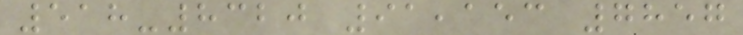518-8320 91,153 7857
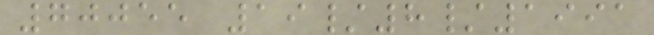70055 19/8/1991
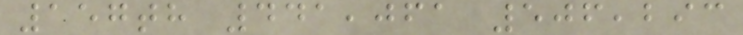157th 441,061 506,293
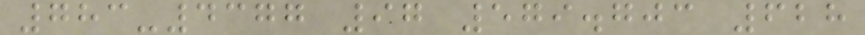783-4377 97 579.703 628
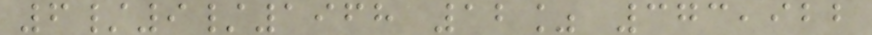6/9/1968 12% 373,922
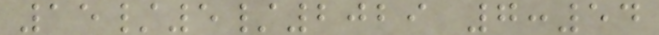15/5/2029 7:54
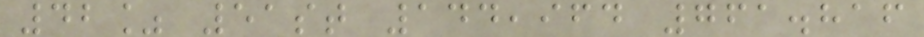42% 51st 144,964 761.816
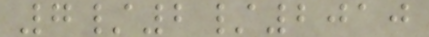7/2/2010
